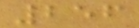256
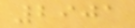2901
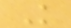K
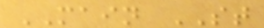MAIN ST
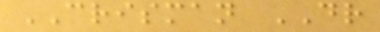CRISMAN DR
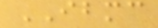IBMC
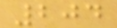204
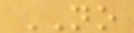NO
